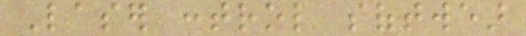Laser control softwear
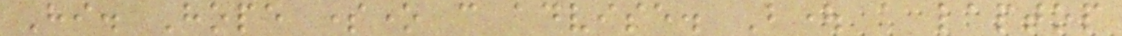Hi. Hope someone can advise. Bought a laptop
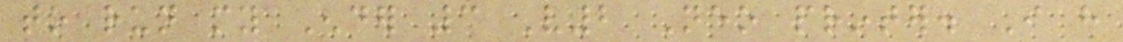to run my Ender 3 V2 Neo printer. I have
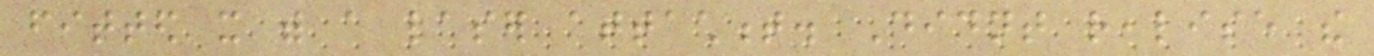fitted it with a laser attachment. Didnt realise the
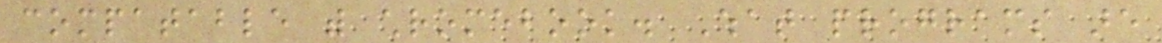compatable with chromebook. What programs are
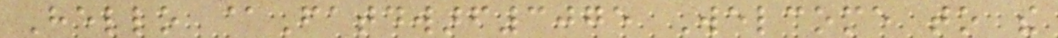Hello @Fatdwarf3075 Welcome to the
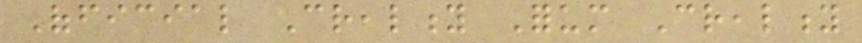Official Creality Forum Creality
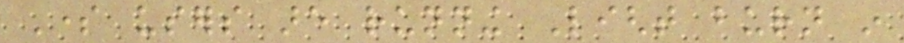Some users are running Light burn in
